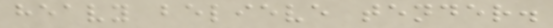heavy believe tender.
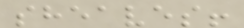sheaves!
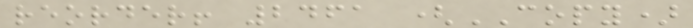reorder! 2461 (COPY)
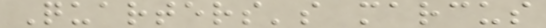Quarters's marcus
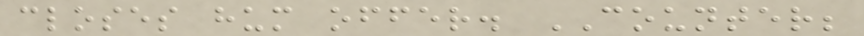closes hum offer. COUNTER;
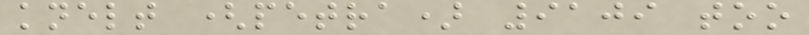knelt (petra) 9109 too
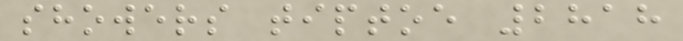showers tiptoe 2818
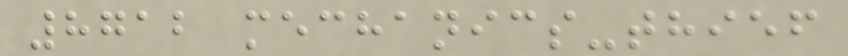8712 mechanics-thief
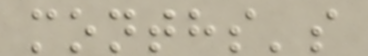months's
